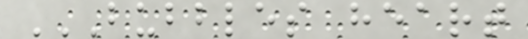BUBBLES HEART
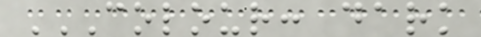COLOUR: DARK
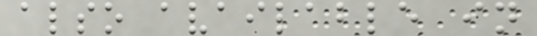also available in
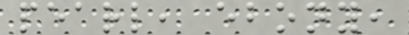pearl, ebony,
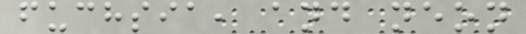fuchsia, and neon
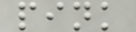pink
